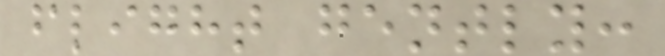flight gently:
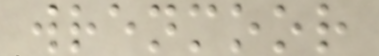wrenmoor
